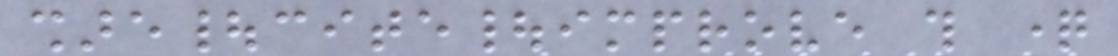share|cite|improve this question
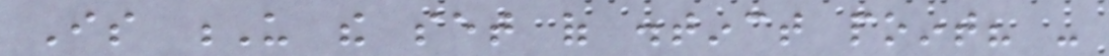Is U the set of distinct point? -
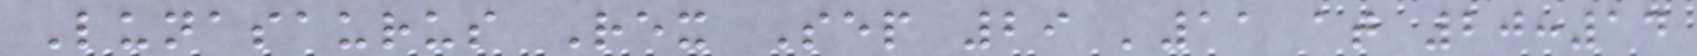Lunasaurus Rex Sep 29 '11 at 20:14
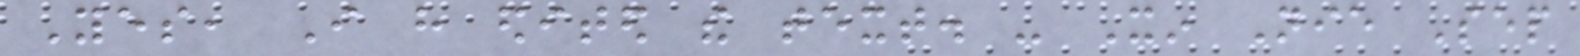Yes, I have edited the text. - Xin Nie Sep
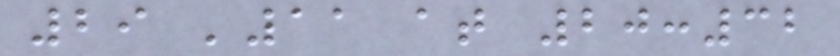29 '11 at 20:32
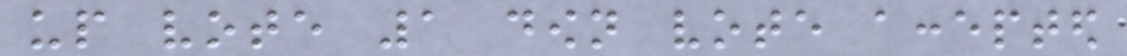up vote 1 down vote accepted
